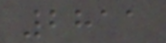2811
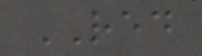RED
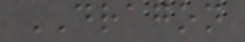DRAGON
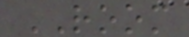ROOM
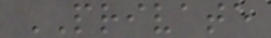PRIVATE
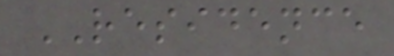RESIDENCE
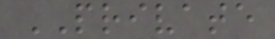PRIVATE
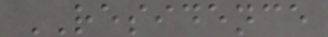RESIDENCE
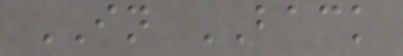IN BACK
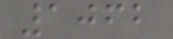1062
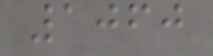1060
